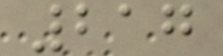217
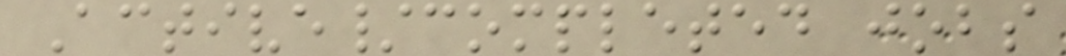Active/completed jobs
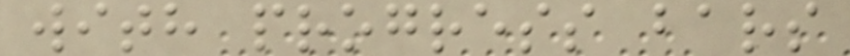with progress bars
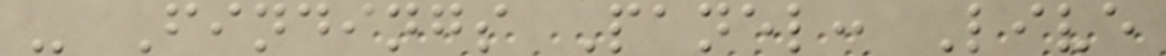- Findings Panel: Live
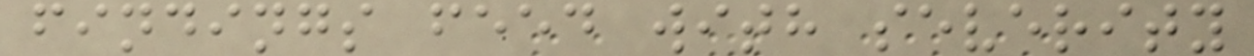findings feed with severity
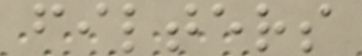filters
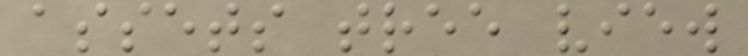assets tree view
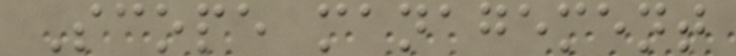Scope management
